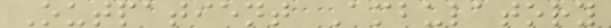Outpatient Ambulatory
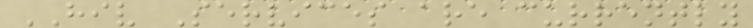HIV Services are currently
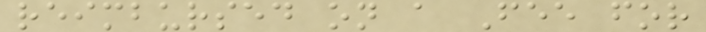reimbursed on a Fee for
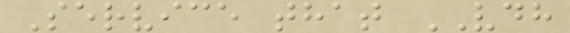Service that VDH
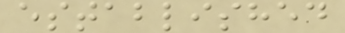established
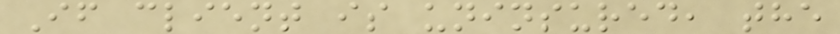If client is uninsured, the
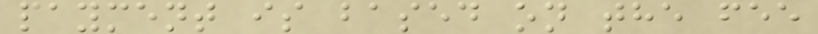payment is based on the fee
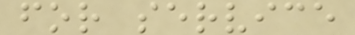for service
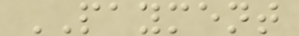PAYMENT
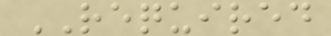REQUIRED
